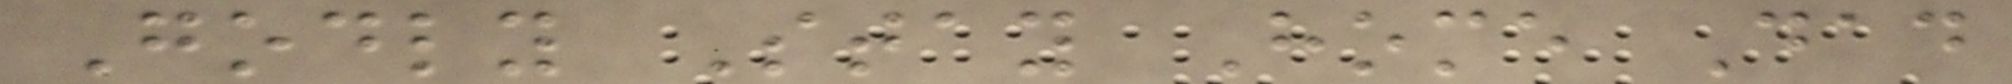Godly Stay Home Dad
